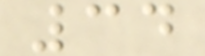34
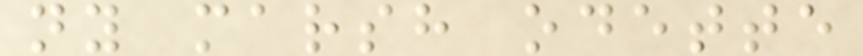ny marsh odette
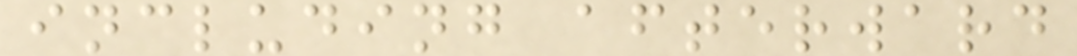including afterward
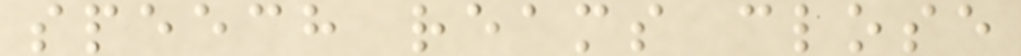speech reams close
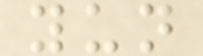yun
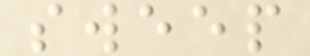sweep
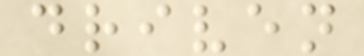driven
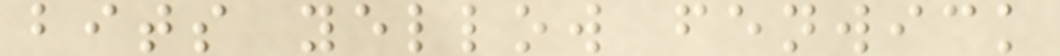bits yellow fenwick
